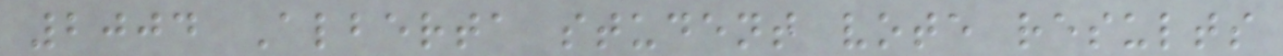2004 Alberta student vote results
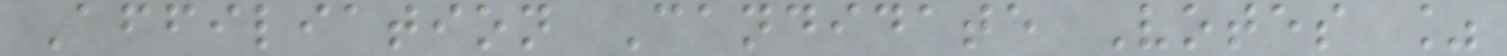Affiliation Candidate Votes %
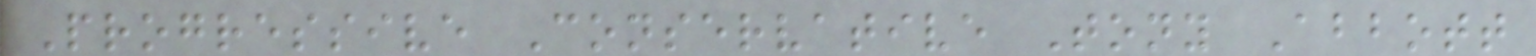Progressive Conservative Tony Abbott
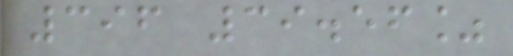396 39.56%
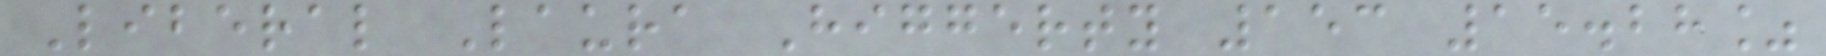Liberal Laura Higgerty 153 15.28%
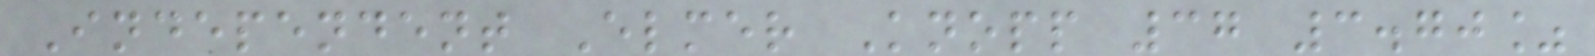Independent Elmer Knopp 37 3.70%
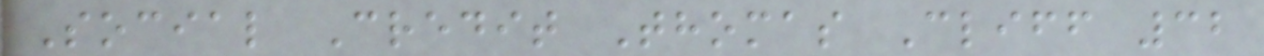Social Credit Thomas Cliff 32
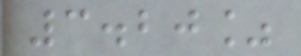3.20%
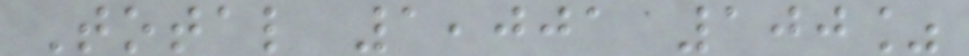Total 1,001 100%
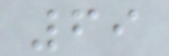69
